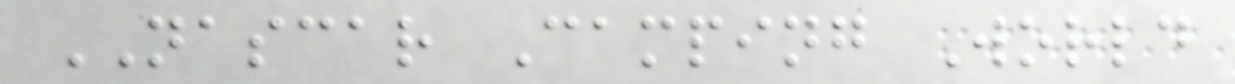NASCAR Camping World
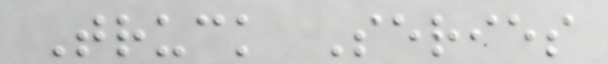Truck Series
